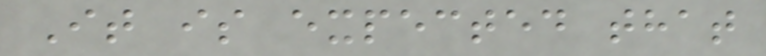It is expected that
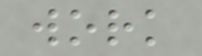work
